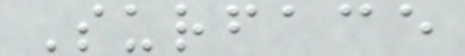Surface
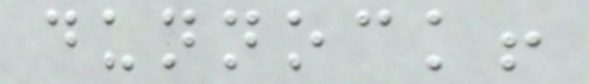dunnock!
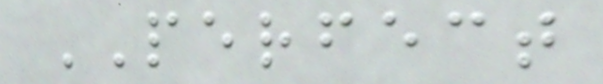PERFECT
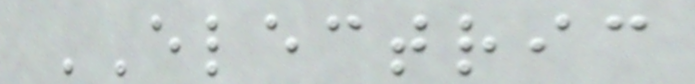ELECTRIC
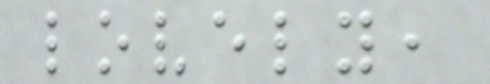lovely,
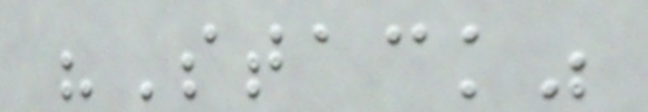"Stack"
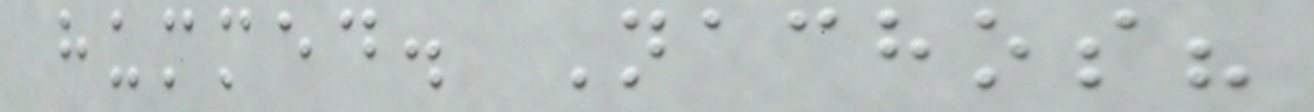hummed. Nachos?
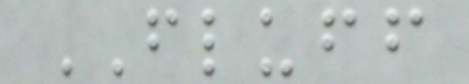FLUFF
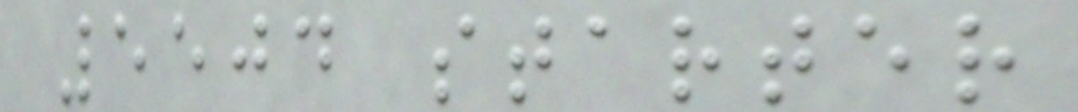5504 starter
